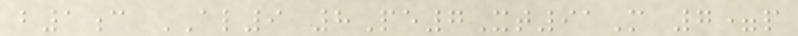b1c AL9 8Pe7Xt91M 7=p
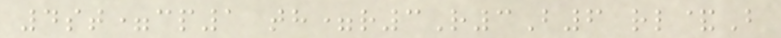4st=cp1 th=r3R3B6 rl&B
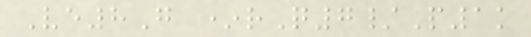Ve8G *rQ7/P1k
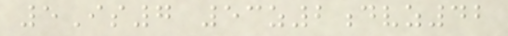5Is7 53z2dvz42
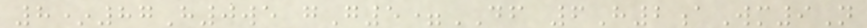8*87H0we gG5=DF 6H2aWm9N
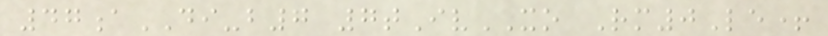47aDI-b7 7tIvXO Rm0Le+
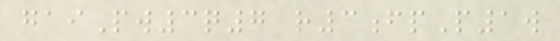gaiPw3q7 r3fpP1w
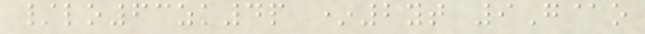/lo63zk4p *2yt 9G@o
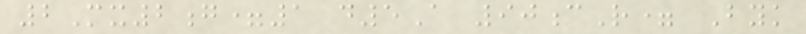2Mx2g=1 d5A 90cR= Byk
